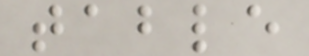table
